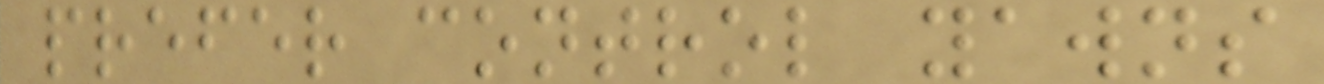prefer control yawns
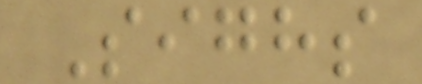Sighs
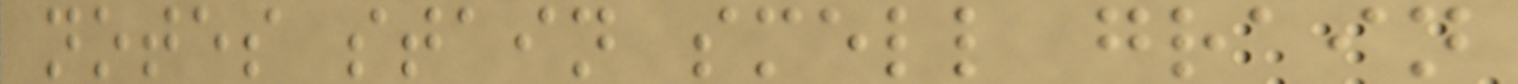notes stain smell grain
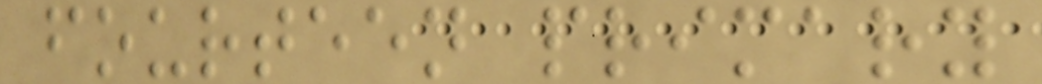fourteen primary
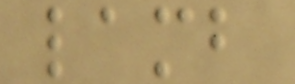lamb
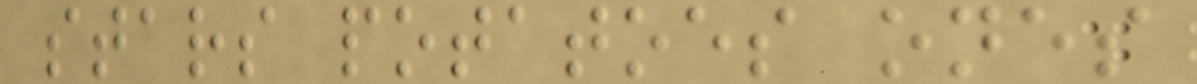stars potatoes ones
